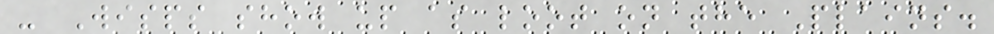- Wisps show up as loot on the Plains.
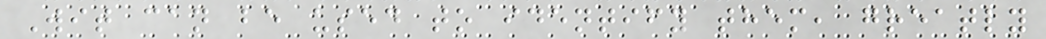Wit can be used to identify them, greatly
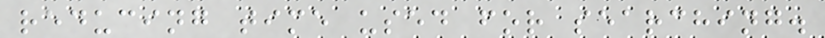reducing time used for searching.
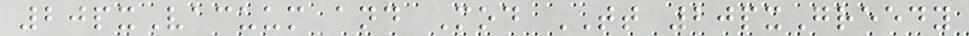20pxVacuum and Mod TT 20pxGreedy
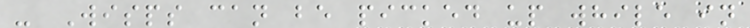- Wisps can be picked up while in
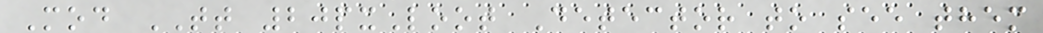Mod TT 20pxLoot Detector to see them
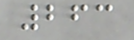263
